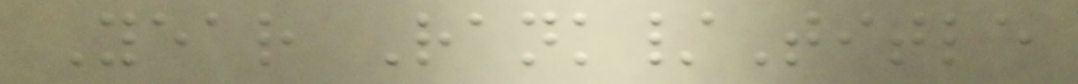Year Rank/Title
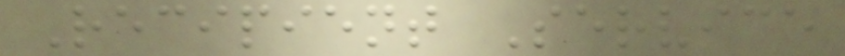Recipient Service
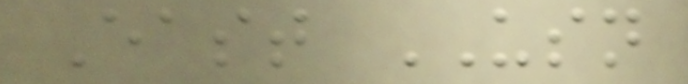East USN
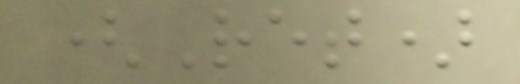(Ret)
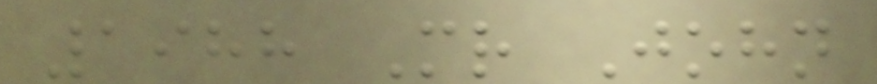1988 Mr John
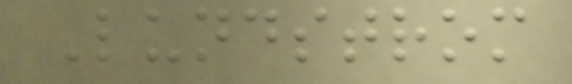Lundstrom
